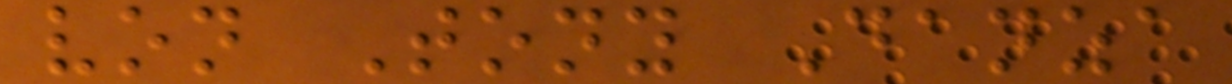von Tony Danza
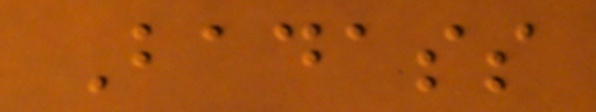Badass
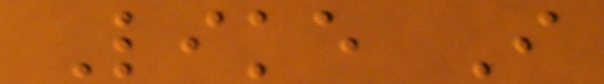Like I
